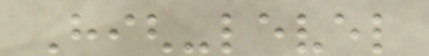High-level
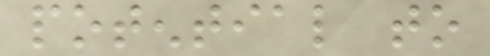potential to
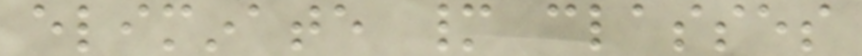eliminate many classes
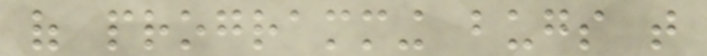of programming bugs that
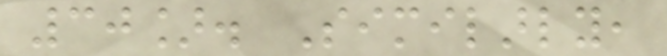30]. Similarly,
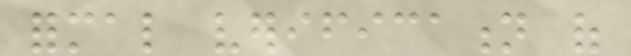formal verification of
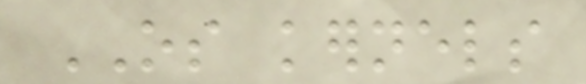OS kernels
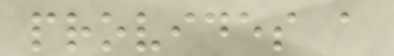provides a
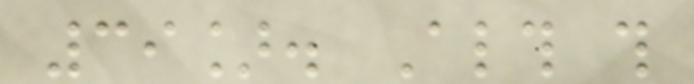39]. Although this
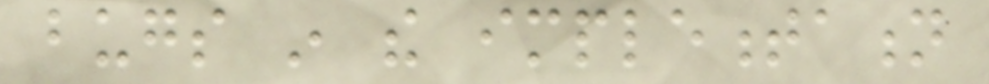bugs in the implementation
